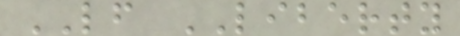LF LIBERTY
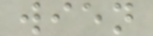wien
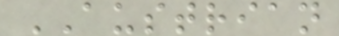AUSTRIAN
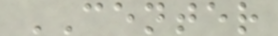CENTER
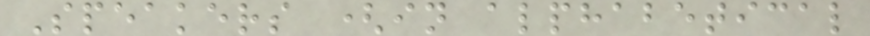Speakers (in alphabetical
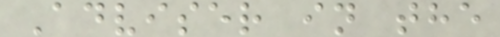Adviser in the
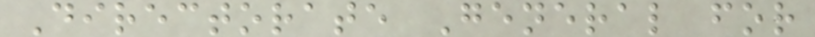Directorate General for
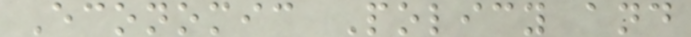Economic Policy and
